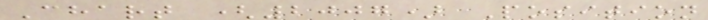Chart (2007) Position
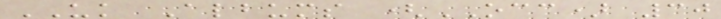UK Albums (OCC) 30
